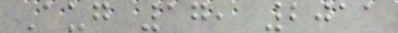Aug 17, 2011
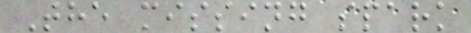The missing spark
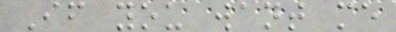If you want me
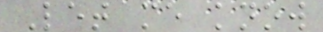Let me know
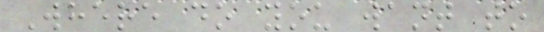Where do you want to
